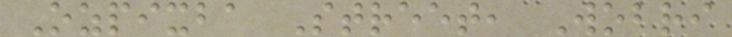Ozpixba Street, Wobri
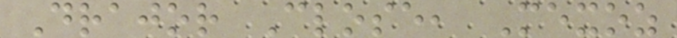Drajor Close, Mexoz
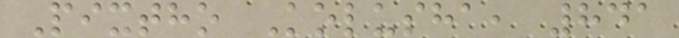Pixtho Kolusha, 841
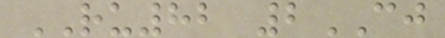RU82 2CJ
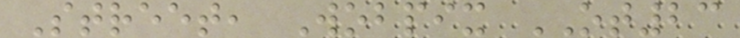Street, Wobpix OT23
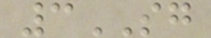3SG
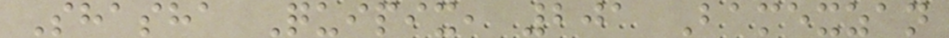Shasha Quipix, 201 Bamexzan
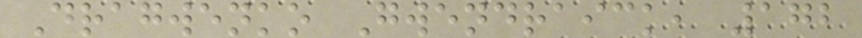Dragwenko Gwendraick, 172
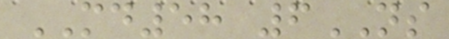MD58 6NS
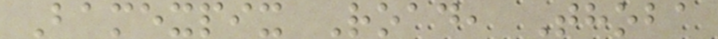Bamexpix Road, Thoba
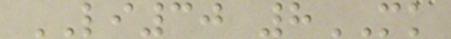LI30 8MK
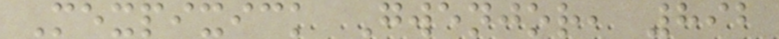Mexpixick Gwenjor, 892
